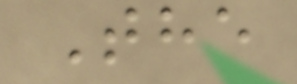The
